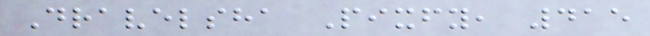Dravelsha Pixfy, 415
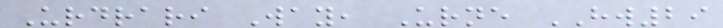Urdrari Way, Urne HW29
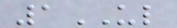1UL
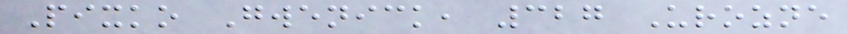Pixko Gwenick, 327 Urozne
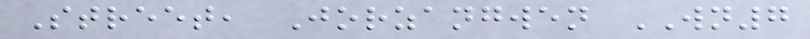Street, Jorzangwen WN7
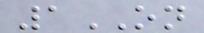1ON
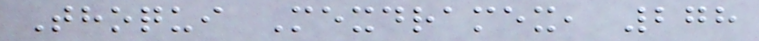Thoqui Mexdramex, 278
